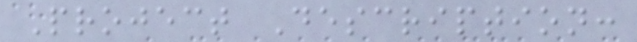Project Description:
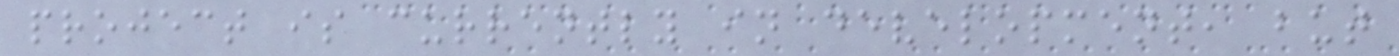project is currently in development, but
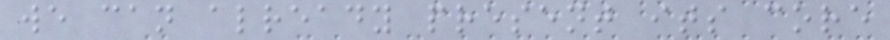we can already present its core
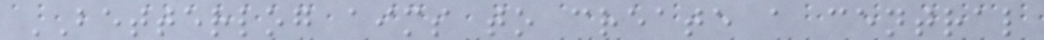BETTERLOG aims to create a central
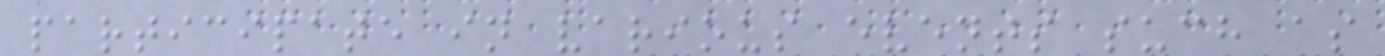participate in various events such as
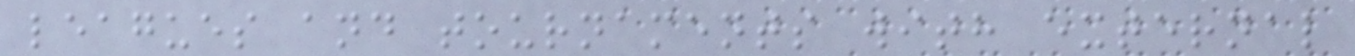leagues and tournaments with external
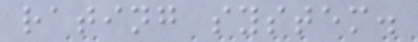rating system.
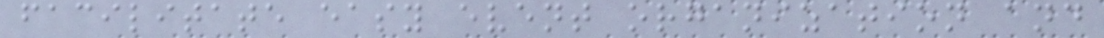facilitate easy event organization and
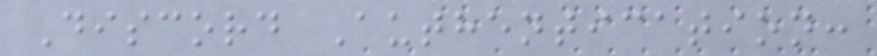Discord Authentication:
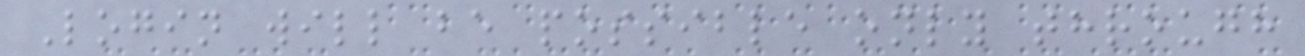Login will be possible only through
